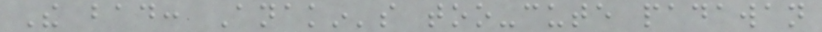The bad: Anakin's too-cute padawan
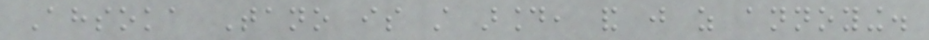Ahsoka Tano is still around, and just as annoying.
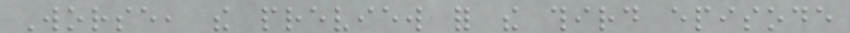Worse, the preview for the third episode
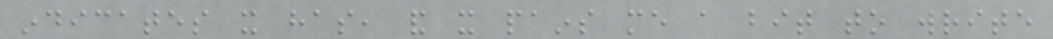indicates it has, and it pains me a bit to write
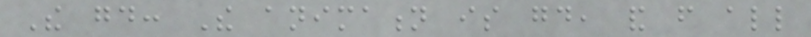The good: The animation is good, and from all
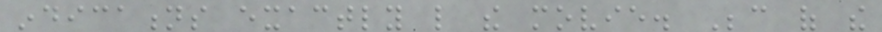indications exactly like the movie. Because of the
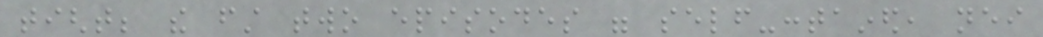tight; the first two episodes were self-contained, neither
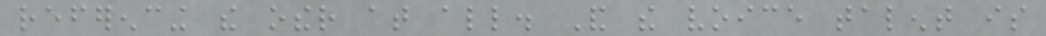referencing the other at all. And the voice talent is
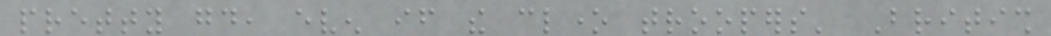pretty good, even if the clone troopers' British
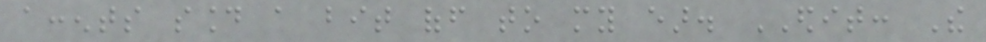accents sound a bit off to my ear. EDIT: The
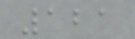121
